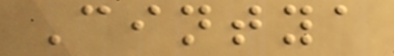Cintya
